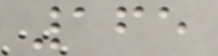165
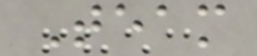Team
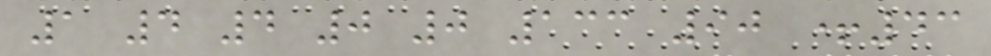1 4 4 0 0 133 90 +43
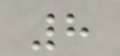8
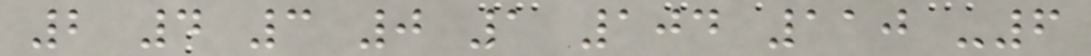2 4 3 0 1 104 110 -6
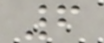6
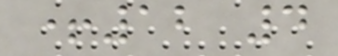+12 4
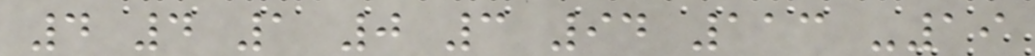4 4 1 0 3 94 113 -19
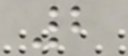2
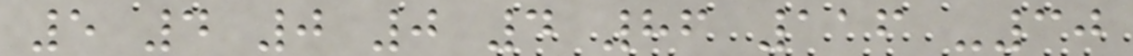5 4 0 0 4 86 116 -30
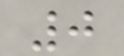0
